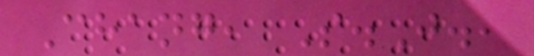Chang, S.J.,
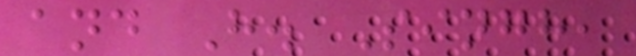and H. Singh,
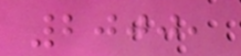2000,
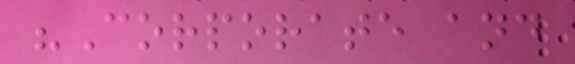"Corporate and
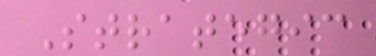Strategic
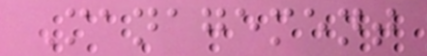Management
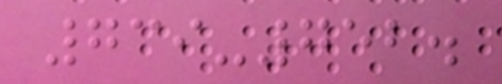739-752.
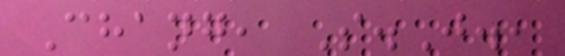Chang, S.J.,
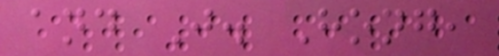and J. Hong,
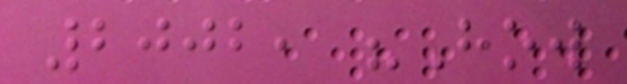2002, "How
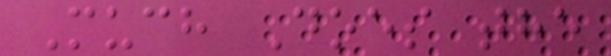Much Does the
